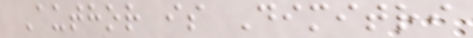Author is Dimitri
